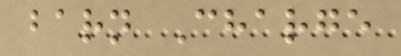barn Charge
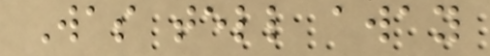Was tell away
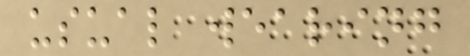usual wearing
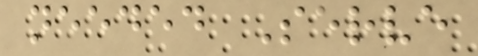needed Serve
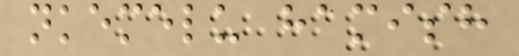nkemelu hamish
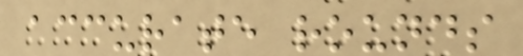accurate rounds
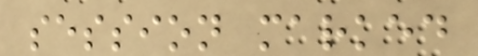session marked
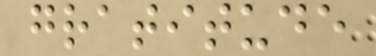gratitude
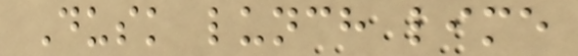Dusk lunch lime
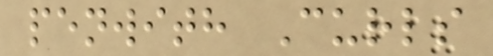penwith Curls
